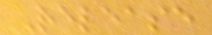Release
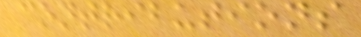contributions
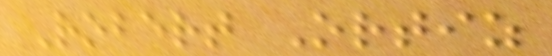Robert Ortiz
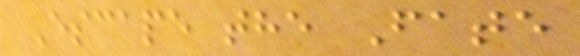Escape the Fate
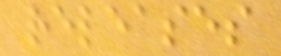releases
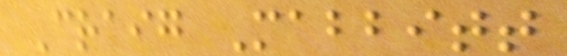Craig Mabbitt
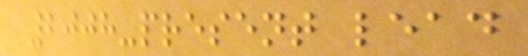2008-present lead
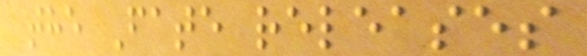the Fate releases
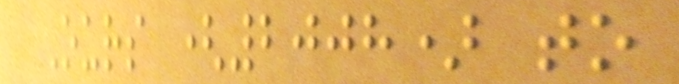Ours (2008) to
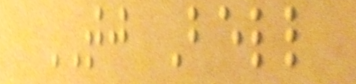TJ Bell
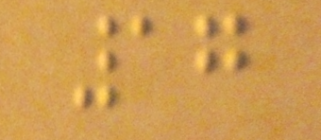17
